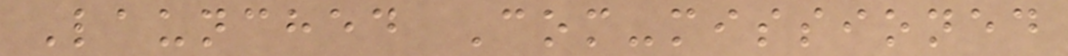Launched Com-missioned
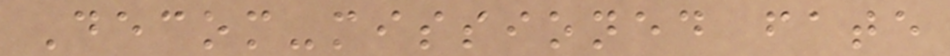Decom-missioned fate
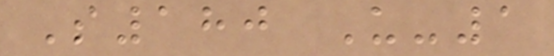S180 U-1
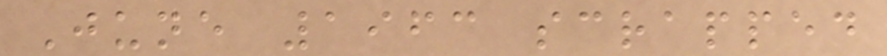June 1963 scrapped
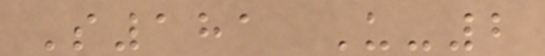S181 U-2
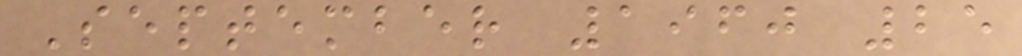September 1960 25
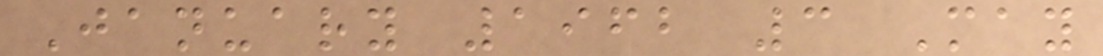January 1962 3 May
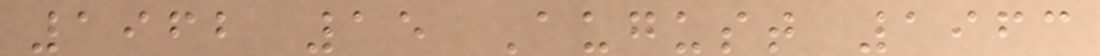1962 15 August 1963
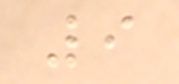9
